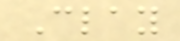Clay
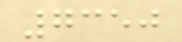7350
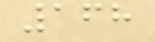168
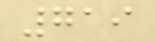719
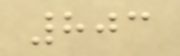803
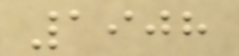1908
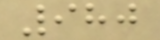980
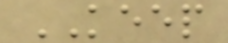KEEP
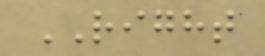RIGHT
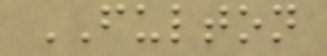FULTON
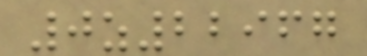0z22967
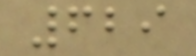629
